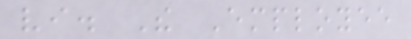vi. The Employee
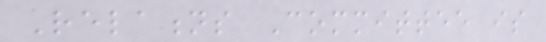Relations Committee is
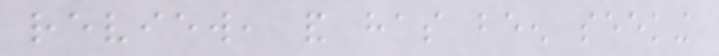review, and has been seeking
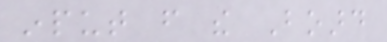input from the Board
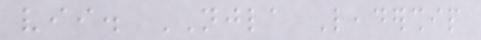vii. NJLA Leadership
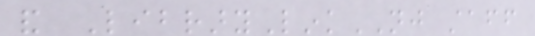and LibraryLinkNJ staff
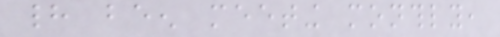had been meeting monthly,
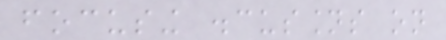focusing discussions on
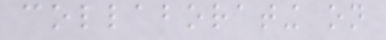collaborating on
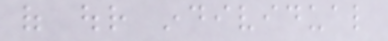of our individual
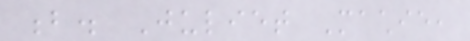b. Juliet Machie,
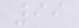99
